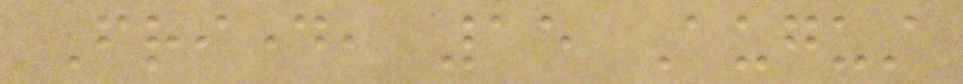Friday, 15 August
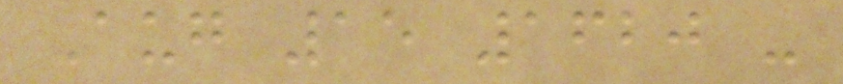Aug 15 1620 -
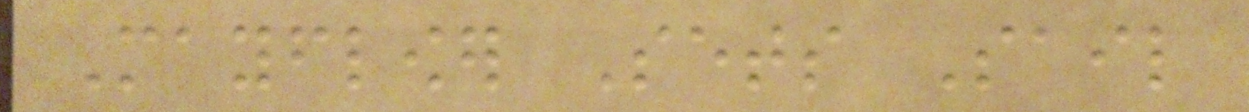Mayflower Sets Sail
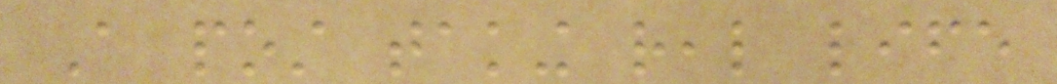A post taking real life
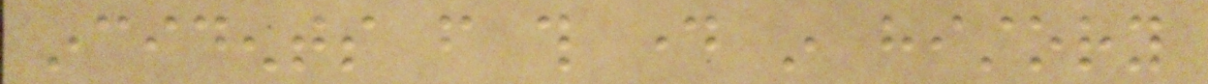incidents from this day in history
